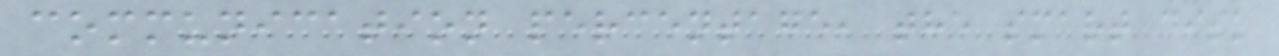communication percentage, the smart disk
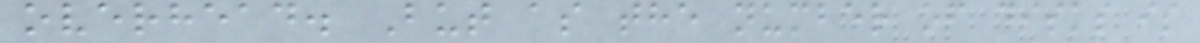overhead. But as the number of disks is
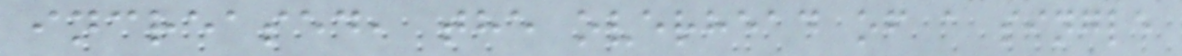increased, the overhead of a single
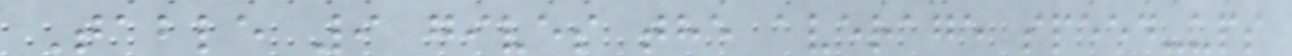Table 9 gives the average speed-ups
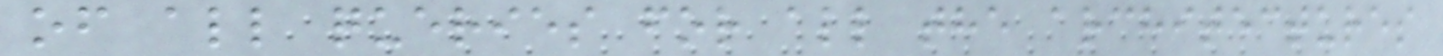of all queries for all the architectures
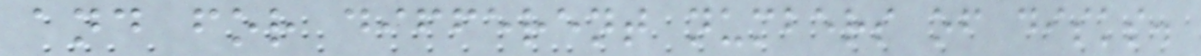and for different numbers of disks.
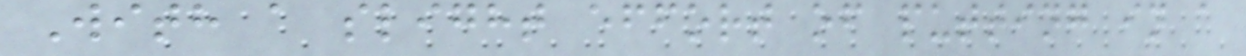With a slight effort of putting in a
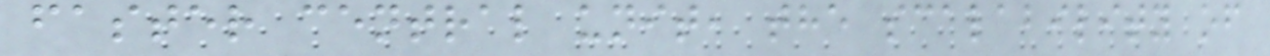faster central unit, the scalability of
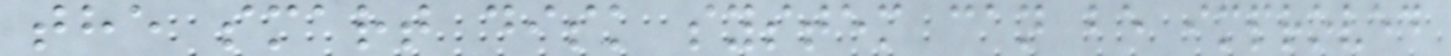the smart disk system can be improved
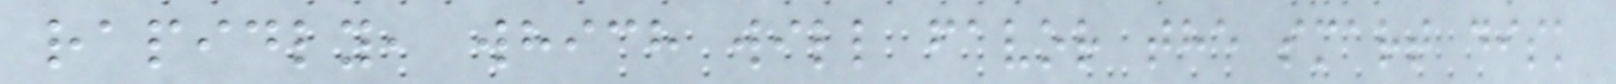rapidly, which will favor the smart disk
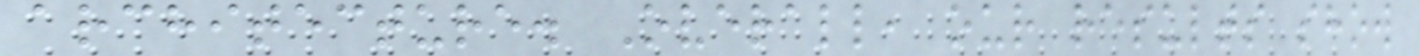architecture. Overall, our results show
